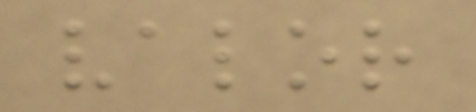valor
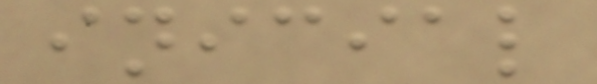inicial
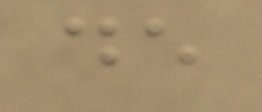de
